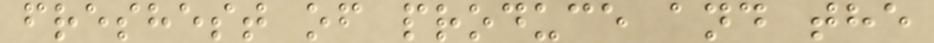freshest of produce and the
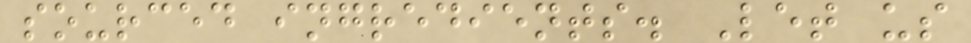sourced ingredients. Let us
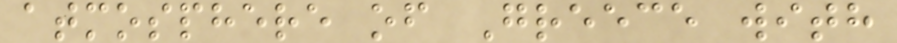atmosphere of Greece with
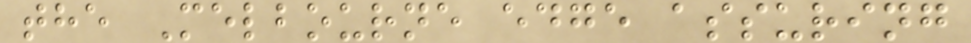the Melbourne edge assuring
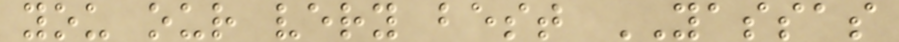you our very best YASSAS
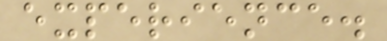experience.
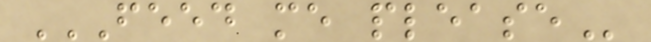FEED ME PLEASE
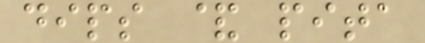dips & pita
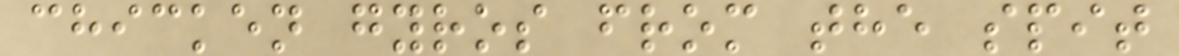chicken gyros from the spit
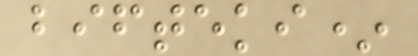bifteki*
